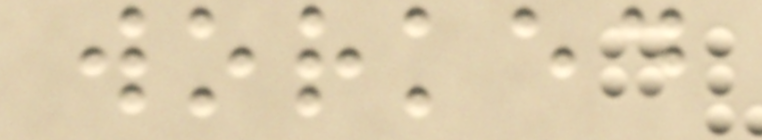worked
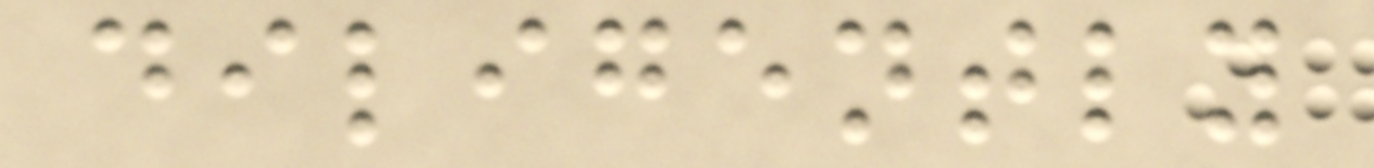diligently
